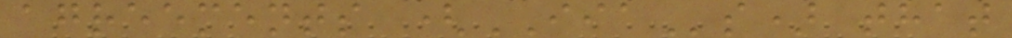agreements (IIAs) that
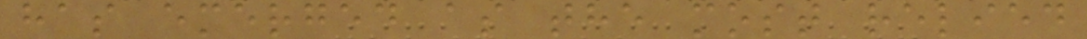has emerged as the most relied
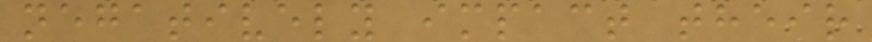negatively impact their
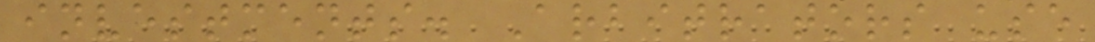investments. Arbitrators use
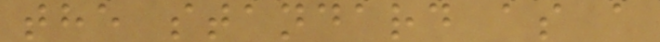the standard as a
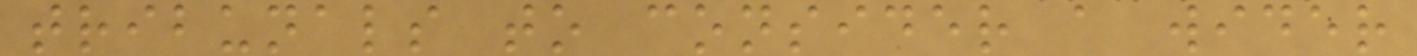tribunals to consider a wider
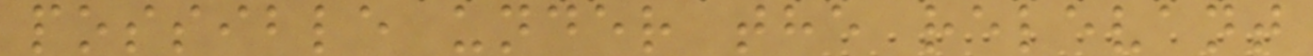possible under the relevant
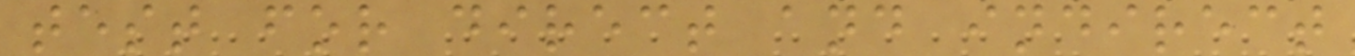test for direct and indirect
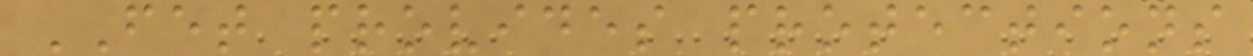FET provides protections
